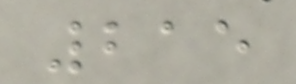215
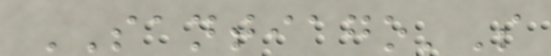SANTIAGO'S
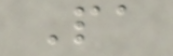Pa
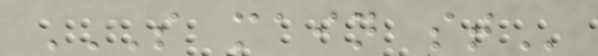S MAIN ST
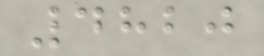4820
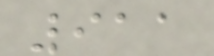911
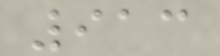913
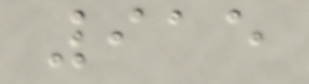915
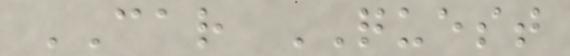CAR QUEST
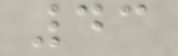43
